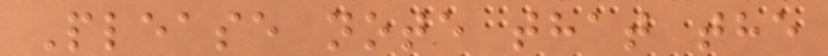Please note that the
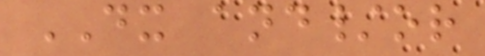DX and/or
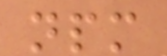npm
